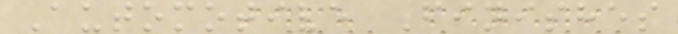Automotive Finishes
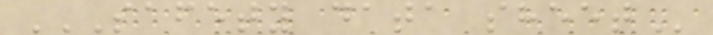SAFETY DATA SHEET
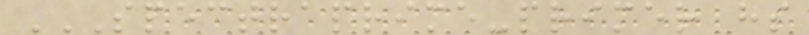SPECTRAPRIME-PRIMER HS
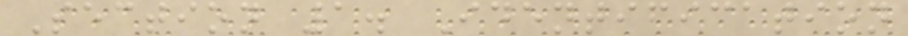Section 1. Identification
